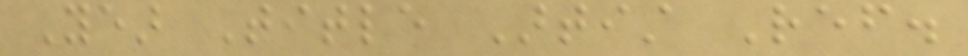Year Title Artist Ref.
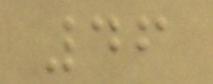46
